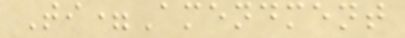Ti=Amendment
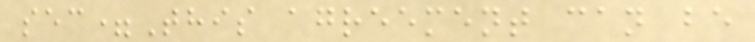sec=This agreement can be
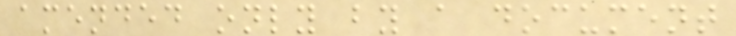amended only by a document
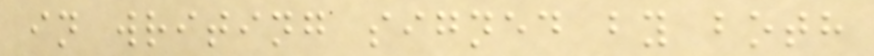in writing signed by both
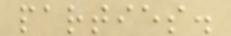parties.
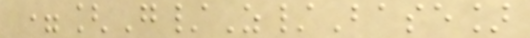=[G/Z/Base]
